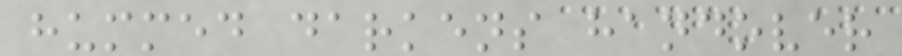hummed darkens handover
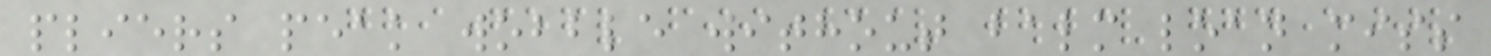pliers peak wobble without balm loan miss
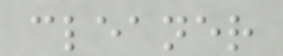cleaner
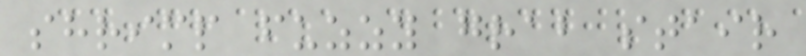shrimp fuzzy grab stair
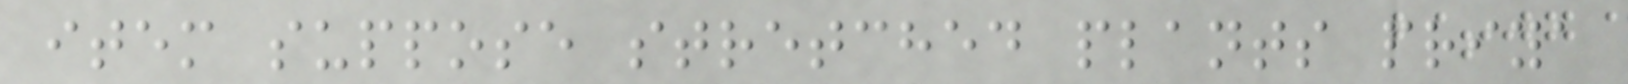item suppose stretched plants priya
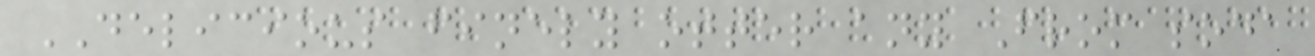DELICIOUS finely otter any From soda
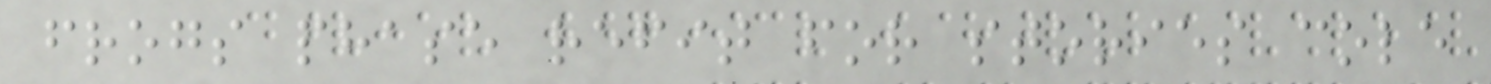frogs phase refit for stories cole
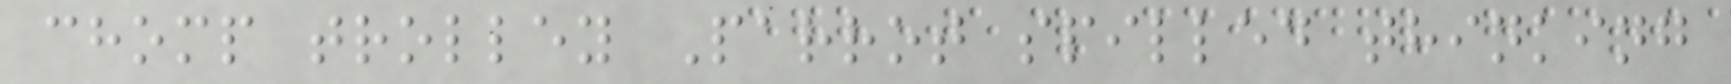chomp trolley Parrot spilled thinking
